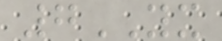7YX
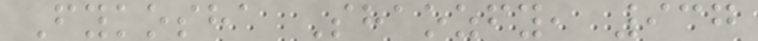Fykosha Shaozfy, 937
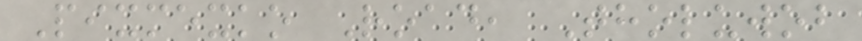Pixmexko Road, Tholuwob
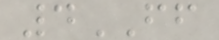4FF
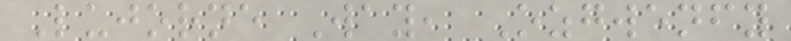Lujorne Way, Ozgwenfy
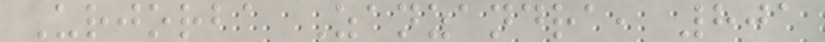Urjorba Zanzandra, 801
